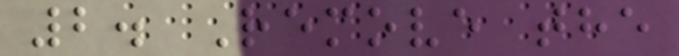2. Remove the
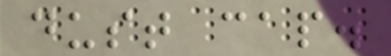dust cap.
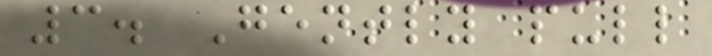3. Gently pull
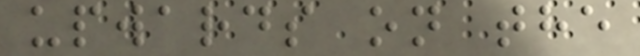upwards on the
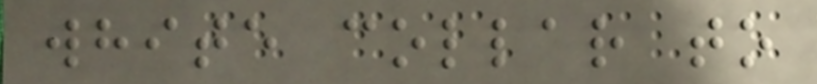white collar to
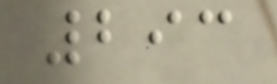293
